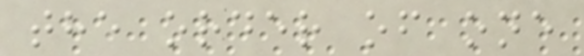the order of one
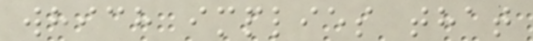which implies that
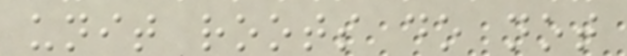unit roots do not
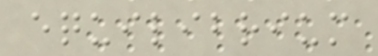equilibrium
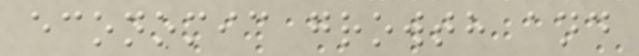economic growth and
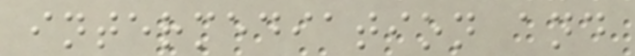intermediation and
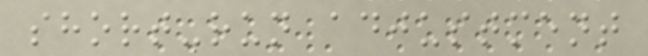short-run adjustment
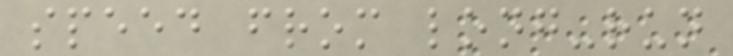speed from long-run
